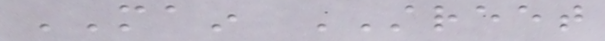MAIN STREET
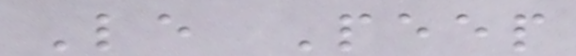Le Peep
